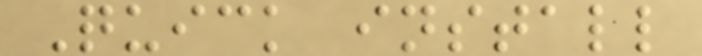Quick install
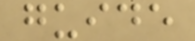guide
